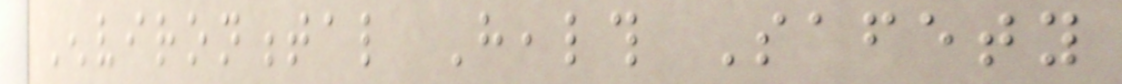Environmental Health Safety
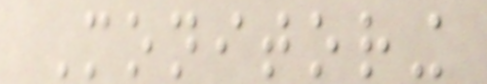Monitoring
